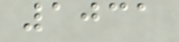1031
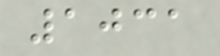1031
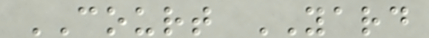COURT YARD
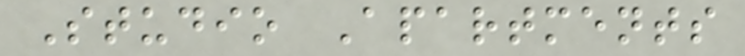Studio Apartments
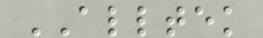ALLTEK
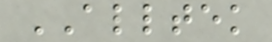ALLTEK
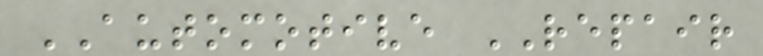AUTOMOTIVE REPAIR
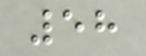58
